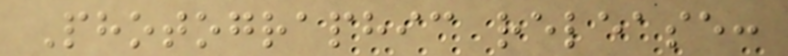Photographic release:
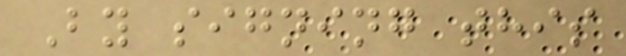By signing this
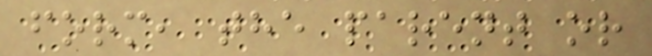form, the parent or
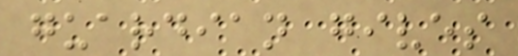guardian gives
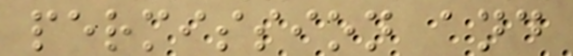permission and
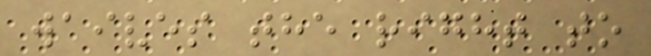waives the right to
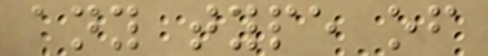any type of
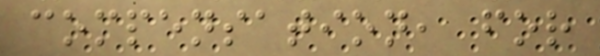compensation, for
